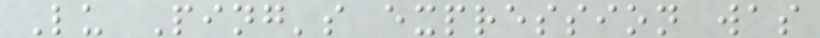Lu Ping's expression was
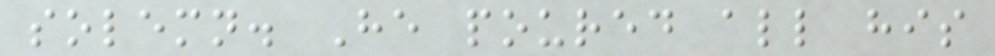solemn. He poured all his
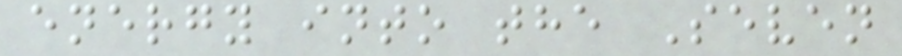energy into the Seven
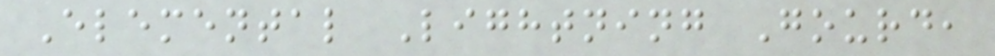Elemental Lightning Gourd,
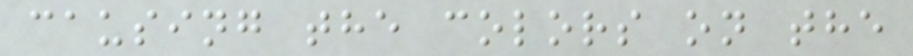causing the colors on the
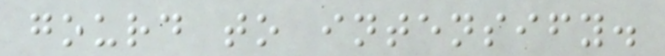gourd to intensify.
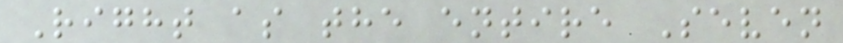Right as the entire Seven
